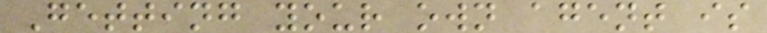Getting your own agent is
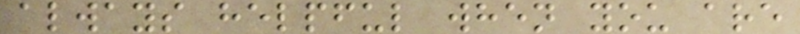always helpful when you are
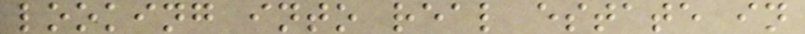looking into real estate in
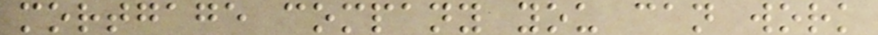mortgage company you can work
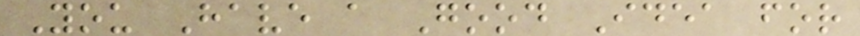You Have a Good Idea for
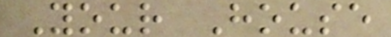Your House
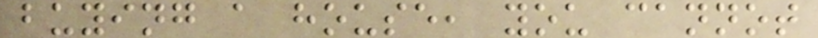buying a house, you cannot
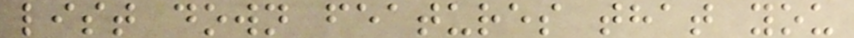list down features that you
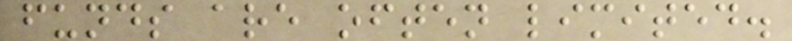funds are often limited.
